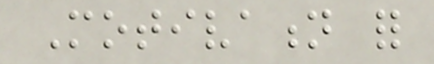Motivation for
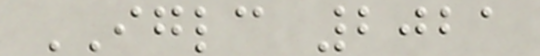IGLC 2021
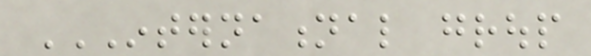INTERNATIONAL GROUP
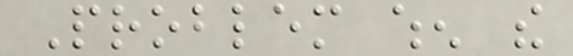Problem when the
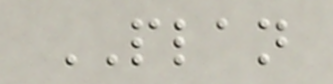PLAN
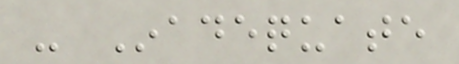- Inadequate
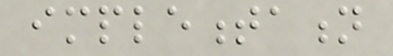implementation
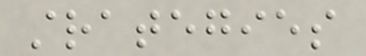strategies
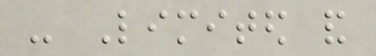- Limited and
